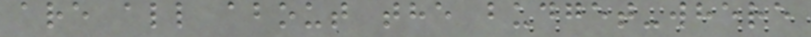are all about the budget-where
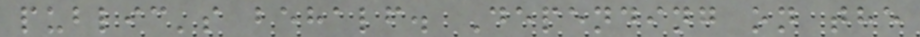public's behalf. Depending on the
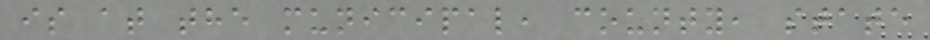is at the municipal, county, state
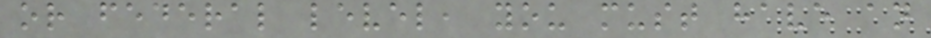or federal level, you must have an
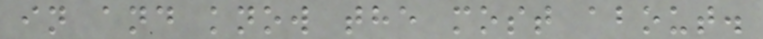in and know the most about.
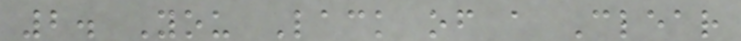2. You Lack of a Clear
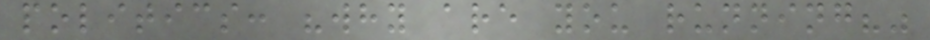politics: "why are you running?"
